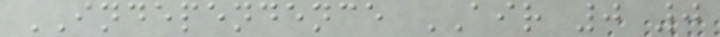INDEPENDENCE AIR 0 0
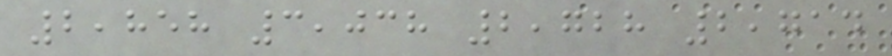2,858 3,038 2,728 2,714
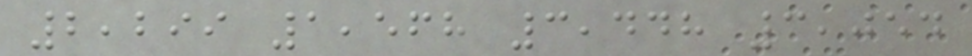2,299 1,568 3,448 3,054
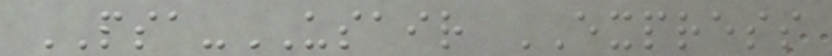PSA-USAIR EXPRESS
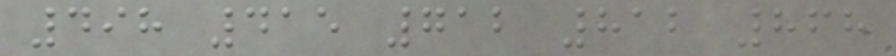498 415 712 812 868
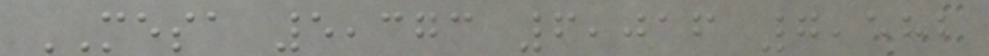MESA 5,373 6,016 7,582
